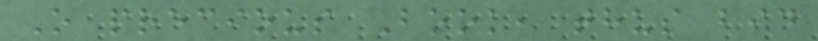O precious Book, thus bid
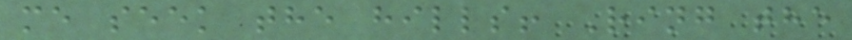me seek the hills! Ring the
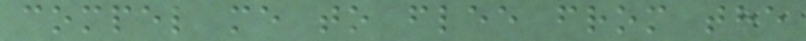compel me to flee from the
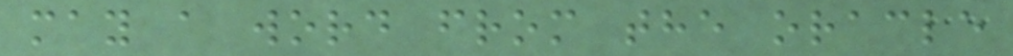may a word from the oracle
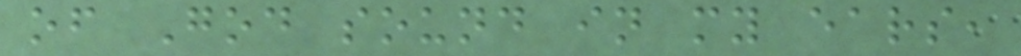of God sound in my ears,
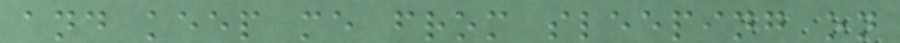and keep me from sleeping on
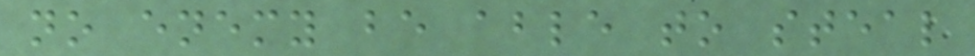no enemy be able to steal
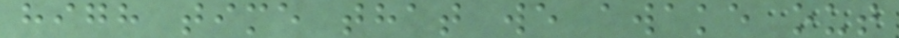high time that we awake out
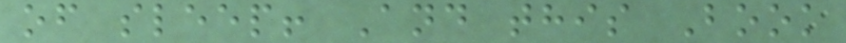of sleep! And this Book
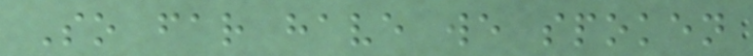So far have we spoken
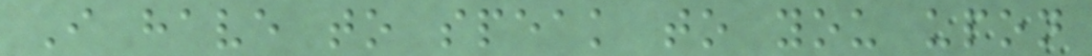I have to speak to you upon
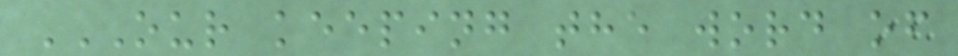OUR KEEPING THE WORD OF
